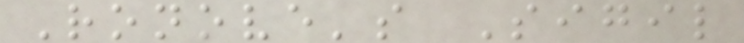Ronove's Sigil
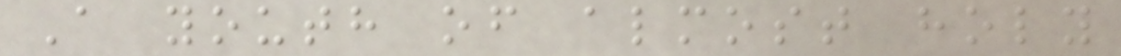A youth of almost holy
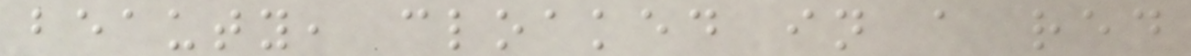beauty, cloaked in a red
